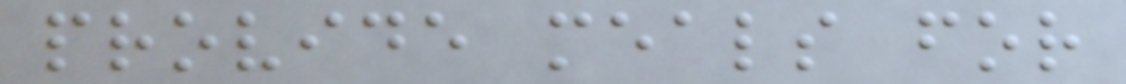provide meals for
